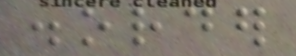disorder
